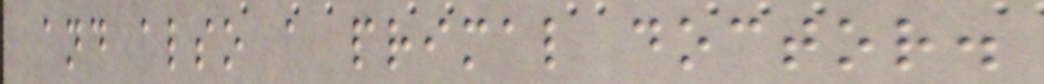and also a primal doctor.
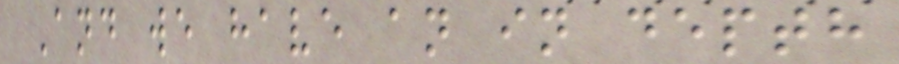And we have an in depth
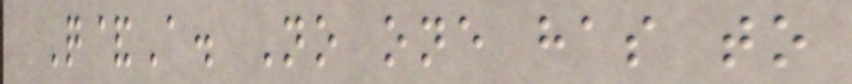Q&A. No one has to
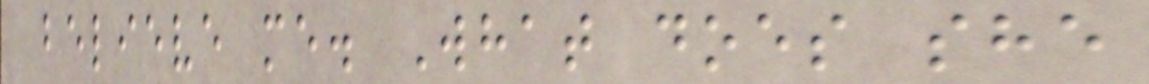believe me. What does she
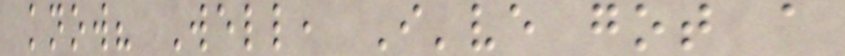know? Well, I've got a
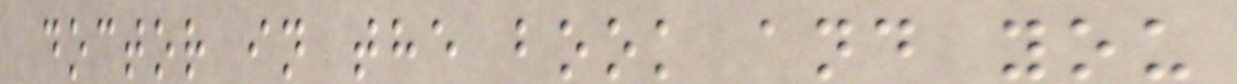doctor in the book and you
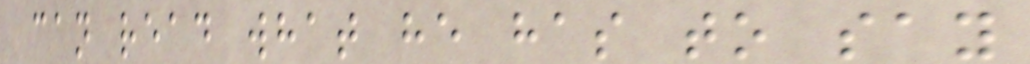can read what he has to say
